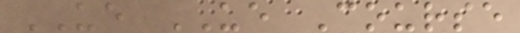UE UE Course
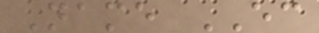Name EC
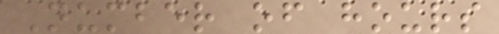Number of hours
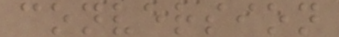conversion
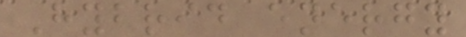Hybrid energy
